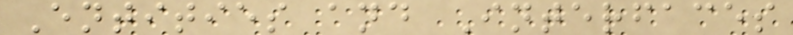Entities and Interfaces
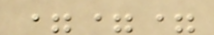===
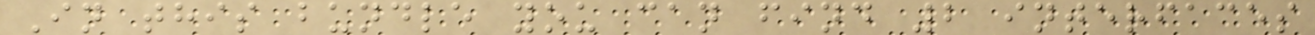In this bundle you can find 2 interfaces
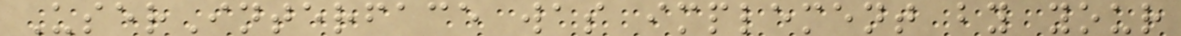UserInterface was implement by your
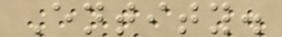Entity.
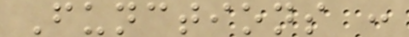Functions :
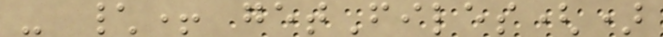- \+ getFiles()
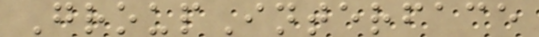GroupInterface
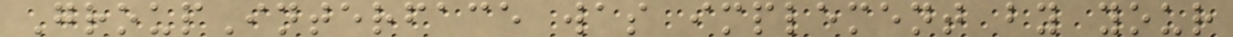GroupInterface was implement by your
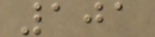101
